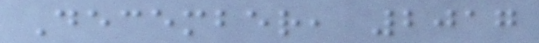December, 2017
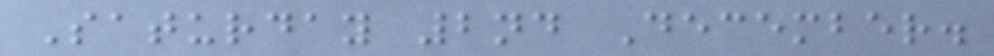Saturday 2nd December.
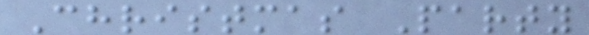Christmas Party
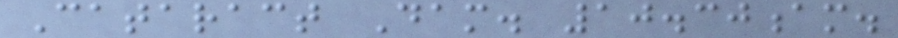Cataract Dam. 10.30am.
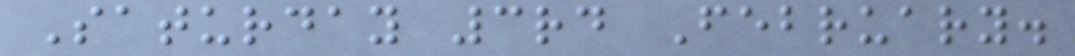Saturday 3rd February.
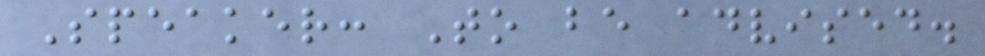Speaker: To be advised.
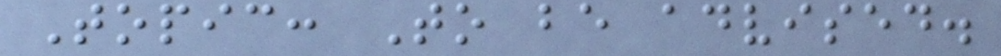Topic: To be advised.
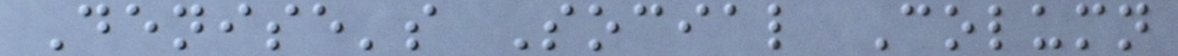Denise's Social Column
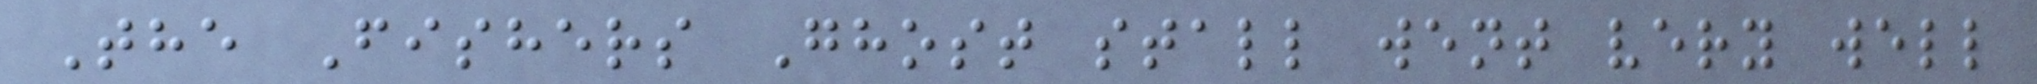The Fishers Ghost stall went very well
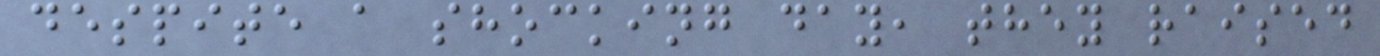despite a shocking day, they raised
